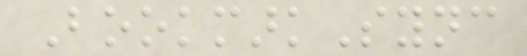BookmarkSync
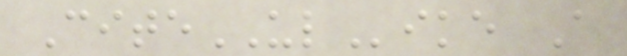CiteULike A
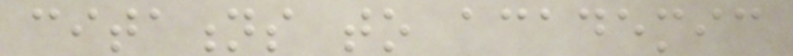citations to academic
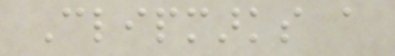Clipmarks a
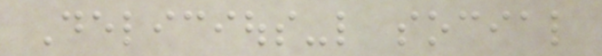Delicious-like social
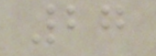27
